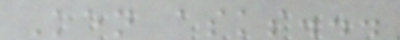Ken asks...
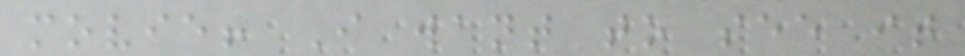movie! I want to see it
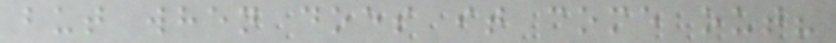but when does it come out?
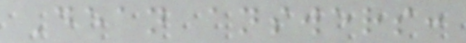Dean answers:
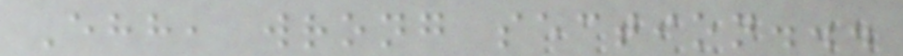Ehh, wrong section...
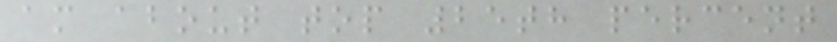am about top 25th percent
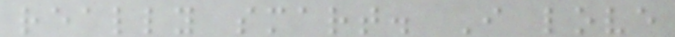really smart. I love
